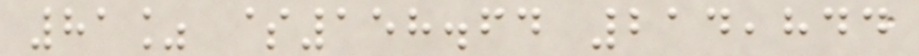81% $158.64 214,844
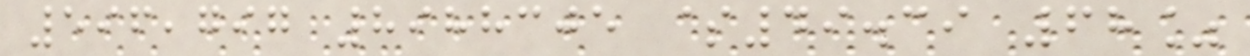596,797 8988305 $49.39 68%
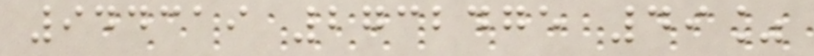944319 2732475 49%
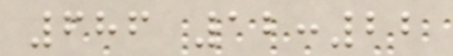686 12:22
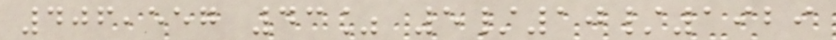406,557 43% 5/10/1929
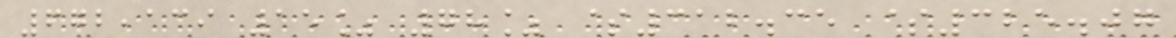672,139 15% 78% $312.35 $325.07
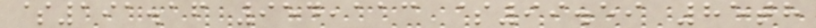$191.16 954,113 $99.59 85th
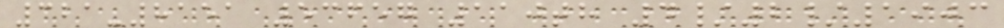321-8151 53657 110th 4/2/1903
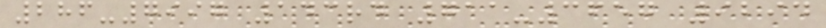286-7997 143rd 711-3657 9294
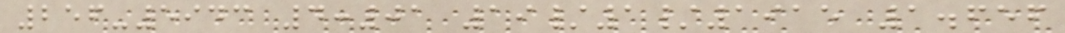256-5943 4:01 19/1/1915 1.656
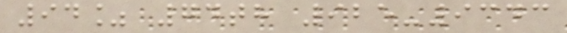94% 74th 925-9343
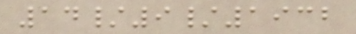14/9/1932
